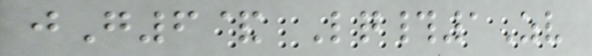jG6& Lq#1Zv
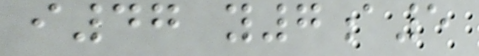i47 y7a5
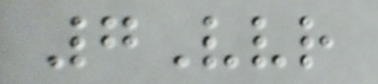7Vvr
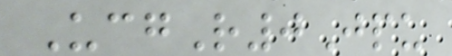UcgR0Jpu
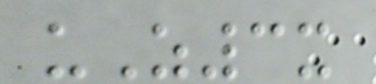uZ3x
